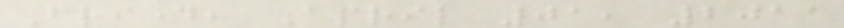Friday, April 01, 2011
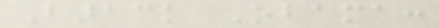Barack Obama:
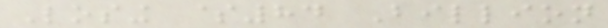Losing $84 Billion
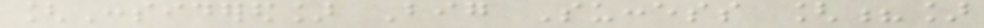[Considered] Big Success [?]
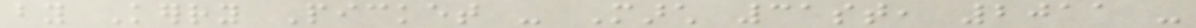by Kerry Picket - March 31st, 2011 -
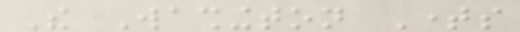The Washington Times
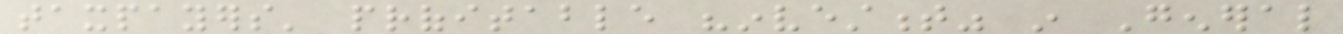taxpayers' profitable "investment" in General
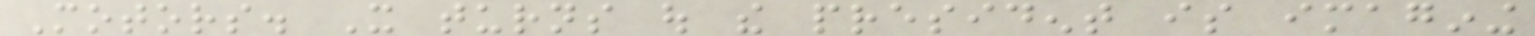Motors. It turns out the president is imagining
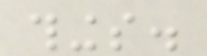things.
